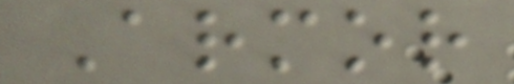Armor
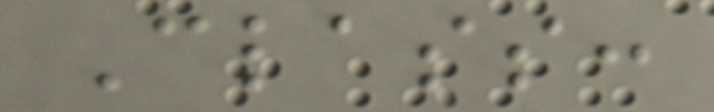Class:
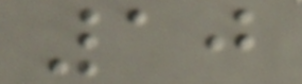10
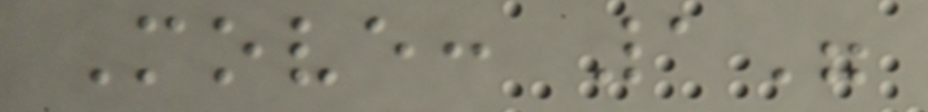Move: 1"
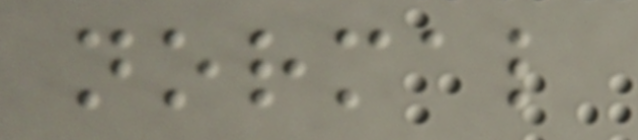normal
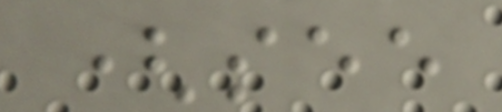(see
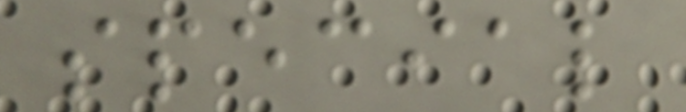special
